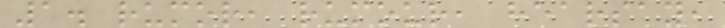1. rumor, rumour, hearsay,
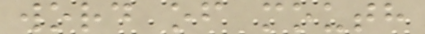word of mouth
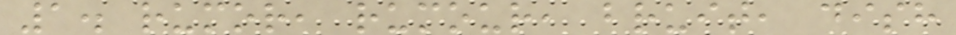1. rumor, rumour, bruit, dish
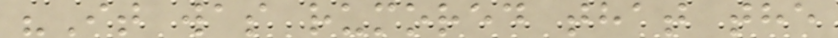"It was rumored that the
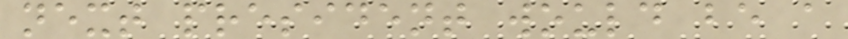next president would be a
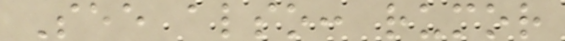See also: rumor
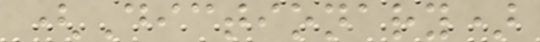(Dictionary)
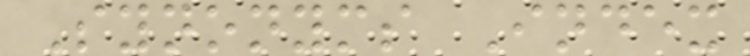Synonyms Index
